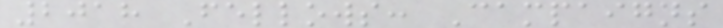2018 Fellows: Campaigns
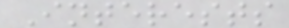Interests
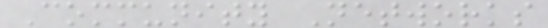Community Networks
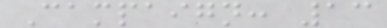Campaign: 13
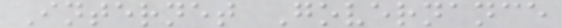Internet Governance
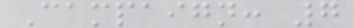Campaign: 7
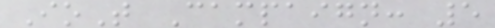IoT Campaign: 5
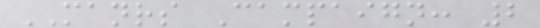MANRS Campaign: 2
